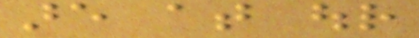are at our
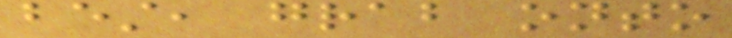best, grab onto
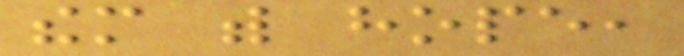them with hope,
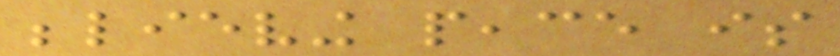believing peace is
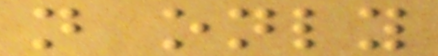not only
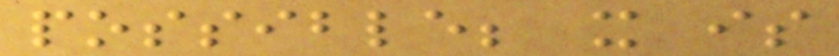possible; it is
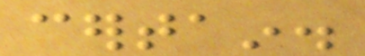certain.
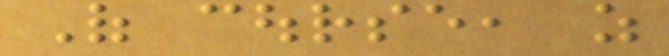Of course, as
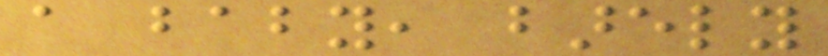a baby, barely
